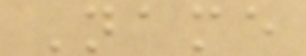Name
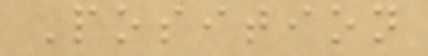Position
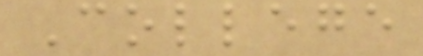College
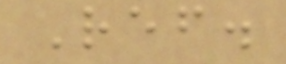Ref.
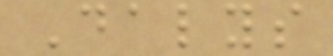Dalys
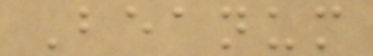Beanum
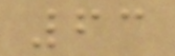63
